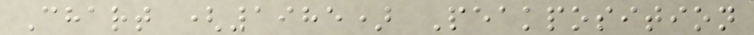Chart (1985) Peakposition
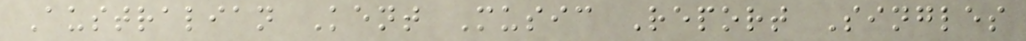Australian Kent Music Report Singles
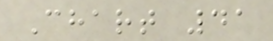Chart 41
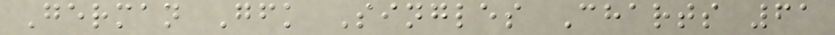German Gfk Singles Charts 61
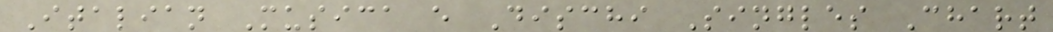Italian Musica e Dischi Singles Chart
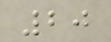20
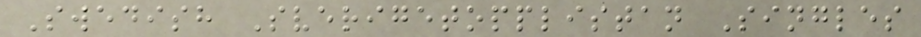Swedish Sverigetopplistan Singles
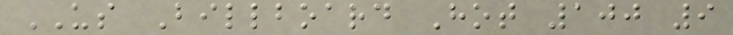US Billboard Hot 100 9
